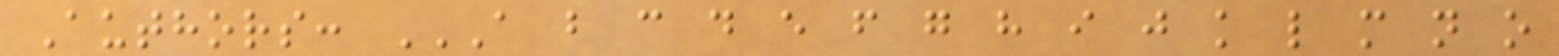Authors: A B C D E F G H I J K L M N O
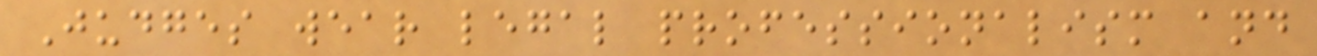Judges wear legal professionalism and
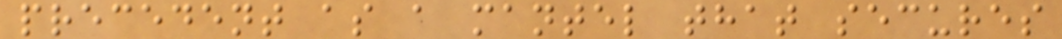precedent as a mantel that secures
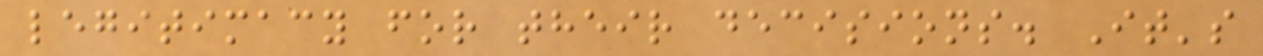legitimacy for their decisions. It's
